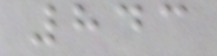843
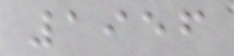1956
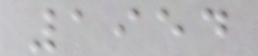1954
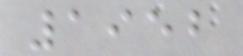1952
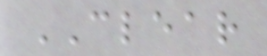CLEAR
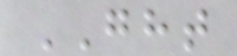GHT
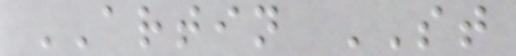ARTIN ST
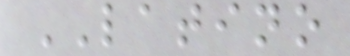LATINO
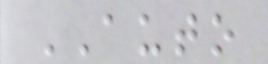AUTO
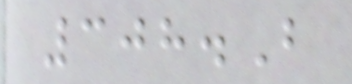308.B
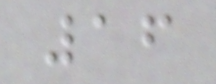16
